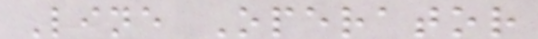Line Operator
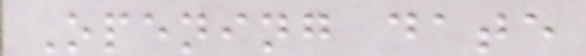Opening date
